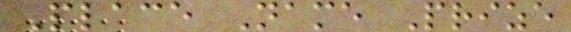Place Name Prize
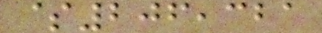$206,321
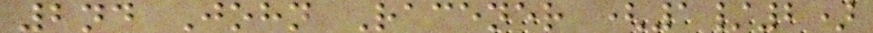2nd John Racener (1/2)
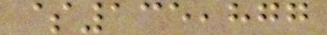$135,877
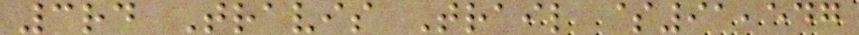3rd Travis Trail $91,547
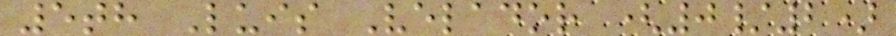5th Luis Velador (0/2)
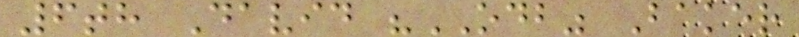6th David "ODB" Baker
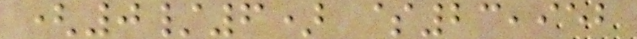(0/6) $23,952
